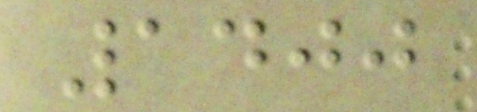1400
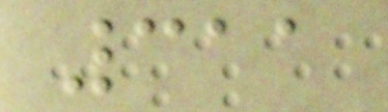311
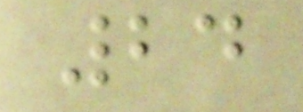24
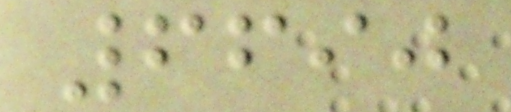6690
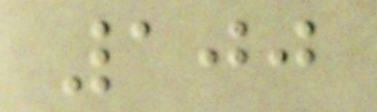100
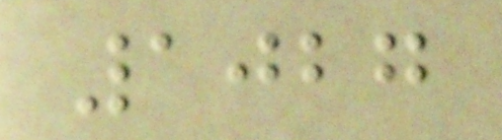1027
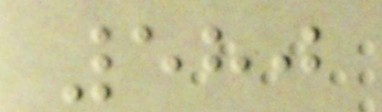580
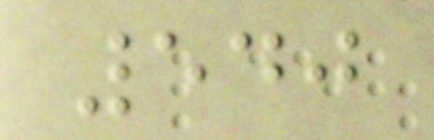540
